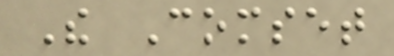The Comset
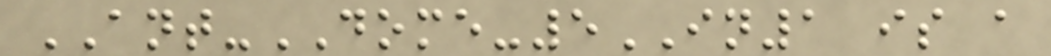ANT-DOME-5IN1 is a
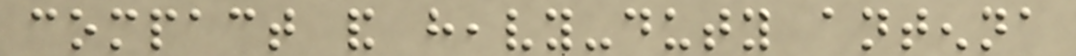compact and heavy-duty antenna
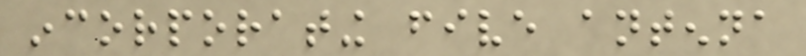incorporating five antenna
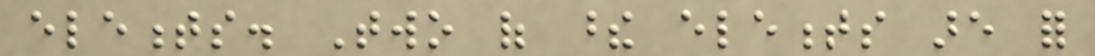elements. Two of these elements are for
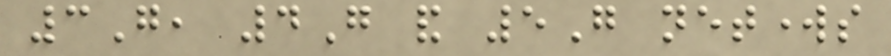3G, 4G and 5G networks
